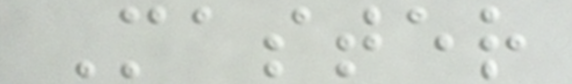Master
